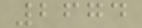2674
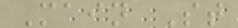Main St
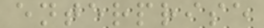enterprise
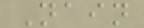Nain
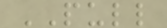PULL
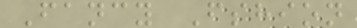Fancy Fshion
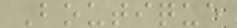Boutique
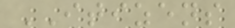ITIZENS
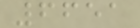6651
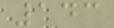143
